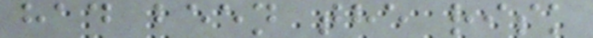had been the risk
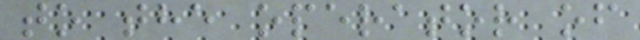to the operator of
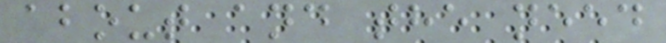about and the need
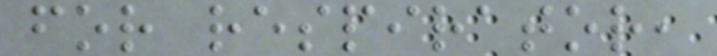for respirator,
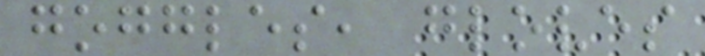goggles, gloves
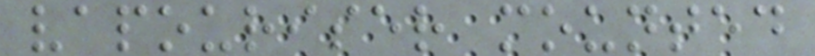vapouriser mounted
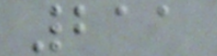211
